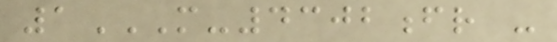1M-4302FR -
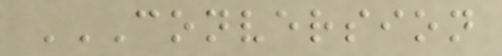CONVERSION
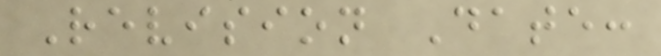Revision Date:
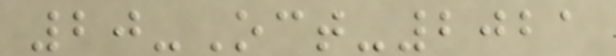20-Oct-2021
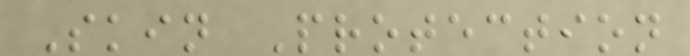Skin Protection
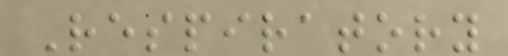Respiratory
